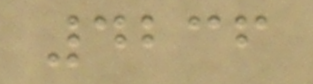4236
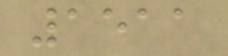1511
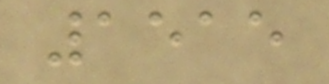1515
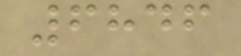6846
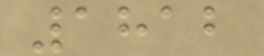1812
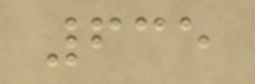635
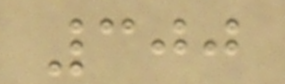300
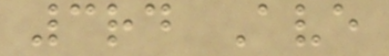3rd Ave
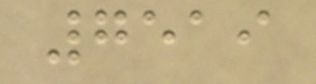7519
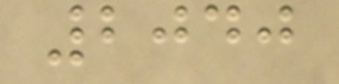2040
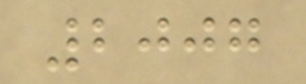2007
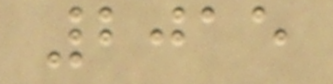2015
